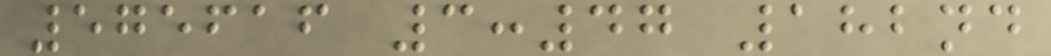575616 3:47 182nd
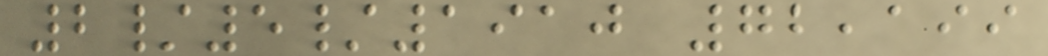2/5/1910 72,199
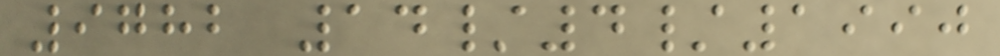9782 14/4/1990
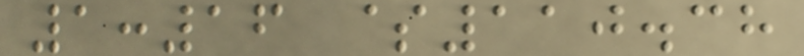1:16 $110.38
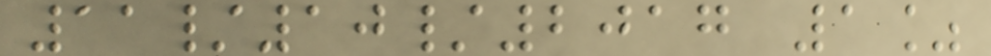11/10/2017 1%
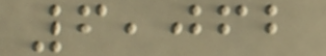6,062
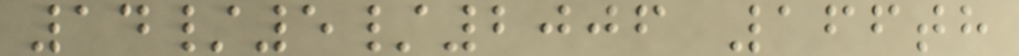14/5/2006 166th
